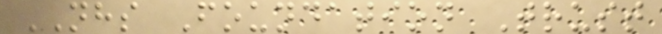NHS Foundation Trust
